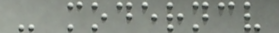- moderncv
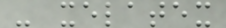- xelatex
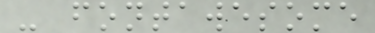- fontawesome
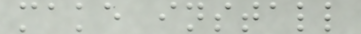make install
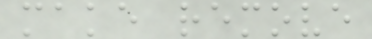make remove
